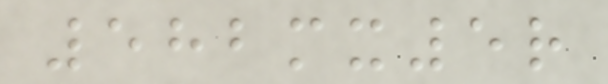582mx5r
